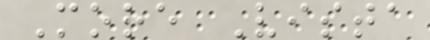More Vista
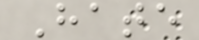Hate
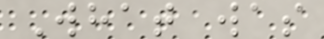What was
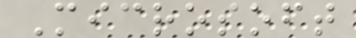Microsoft
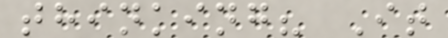thinking? It
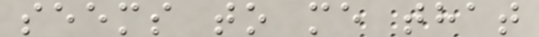seems to me that
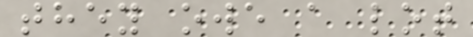they owe a lot
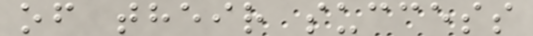of their success
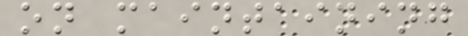on maintaining
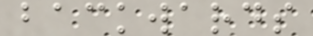backwards
